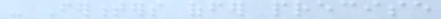- Fermenters offer precise
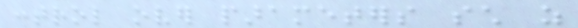control over parameters such as
